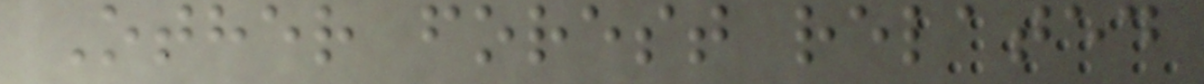Other forest related
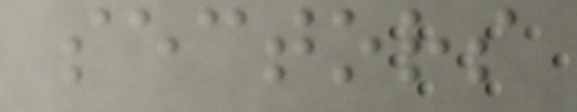sectors
